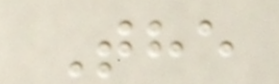The
